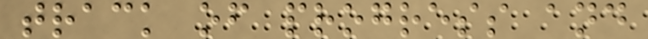track of progress and
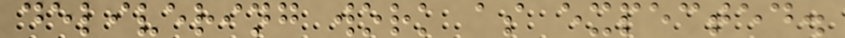delivering work as expected.
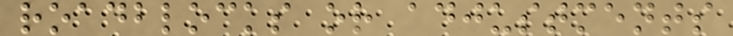roadblocks or adjustments
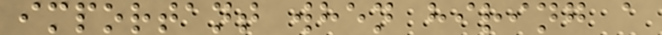important when hiring a
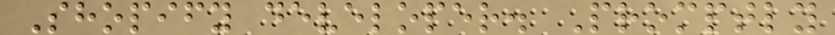Shopify developer. Promptly
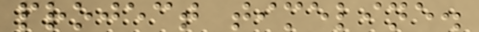project timeline.
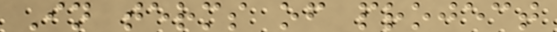In terms of project
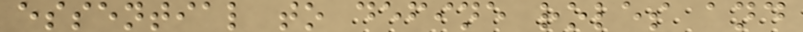essential to define roles and
